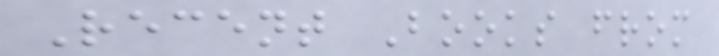Recent Books from
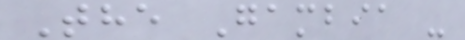The Gambia -
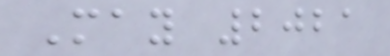May 2021
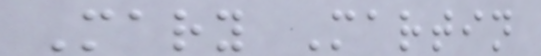Mary Martin
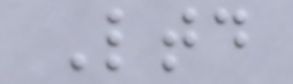Ltd
